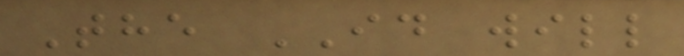The ID will
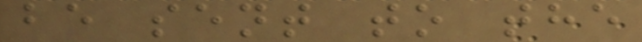be sent to the
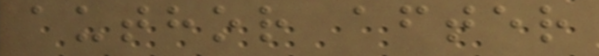author after
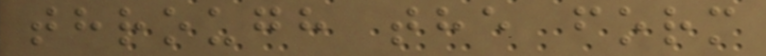through the form
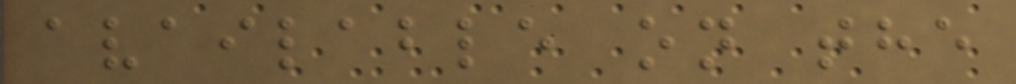available on the
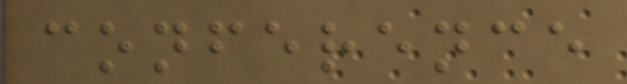conference
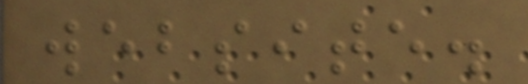website.
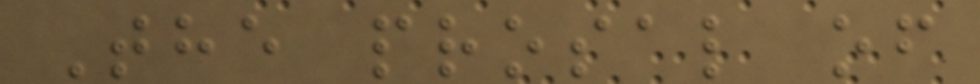The prosal of
